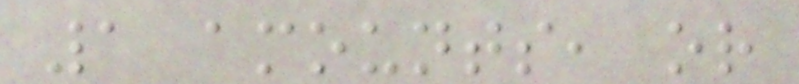1 amounts, or
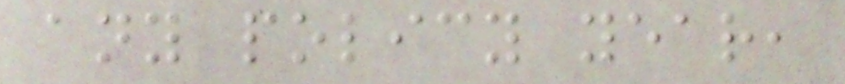any policy year,
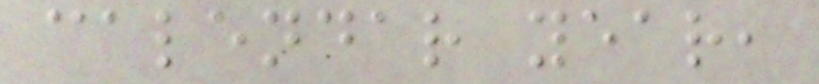calendar year,
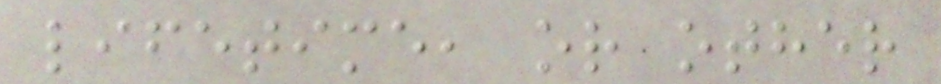lifetime, or other
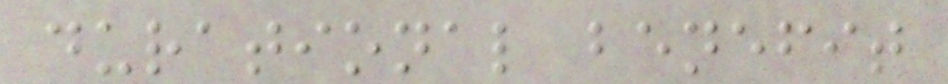durational benefit
